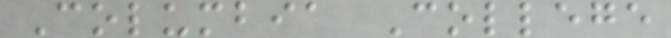Columbia College
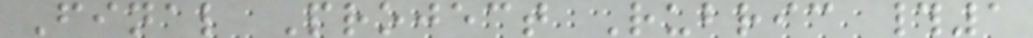Final Project Rubric #1
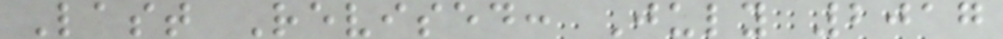Last Revised: July 2017
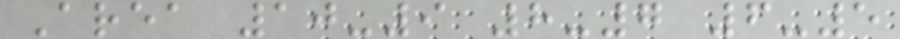Area 10-9 8-7 6-5
